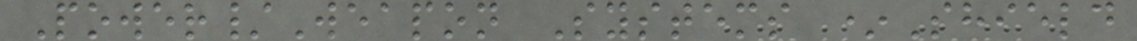Power/Weapon Systems *Shield
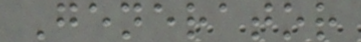Generator
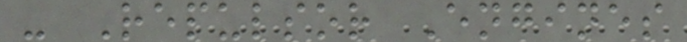- Repulsor Engines
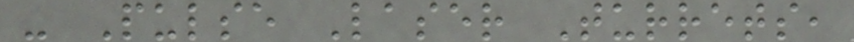- Pulse Laser Turrets,
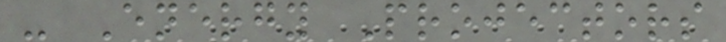- Energy Projectors
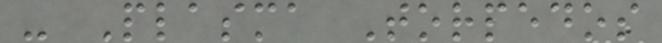- Plasma Torpedos
